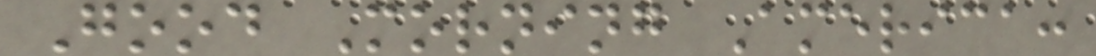Good Morning America:
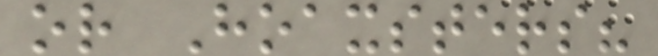or Hoaxsters?
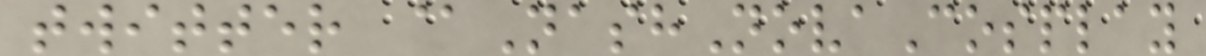twitter @NashNovaCosplay
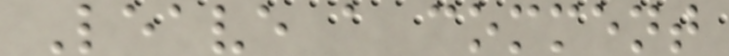Leave a comment
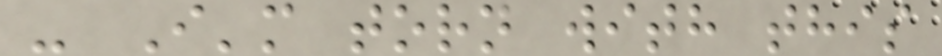- I'm torn with this
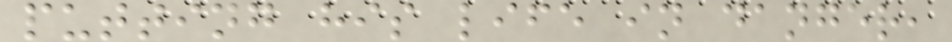putting his life in danger,
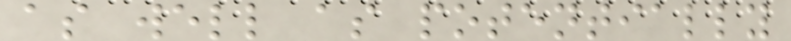as well as potentially
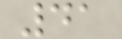41
